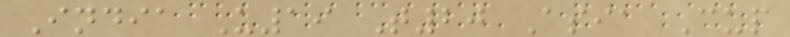India U19 T20 Asia Cup
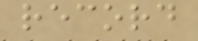record
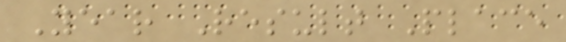Year Result Place
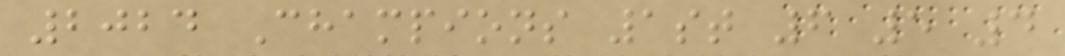2024 Champions 1st 6 5 4
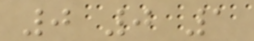0 0 1
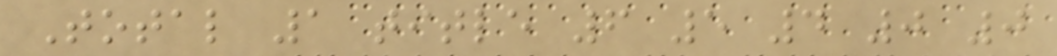Total 1 title 6 5 4 0 0
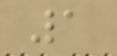1
